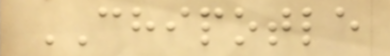CHIPOTLE
